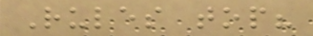Rules top?
